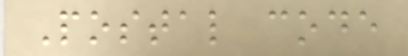Postal code
